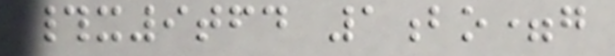#x9tfd 1bo=g
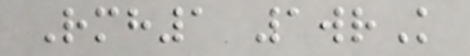Rmh1 1wrK
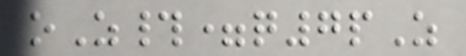oZ#=q7pZ
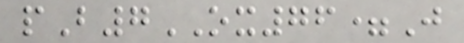pB7OX76=J
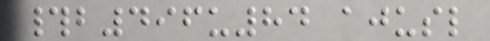#b496u84 ajusl
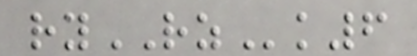ryRZk6
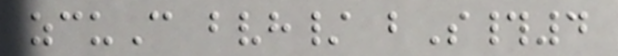zcuC bvh/ bS#4
